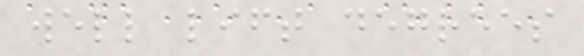well lift degrees
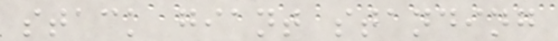stack giant standing
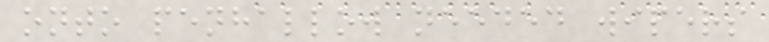onto penhallow needed wipers
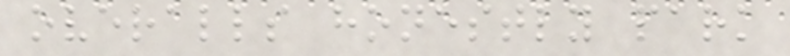overalls honestly park
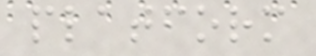platform
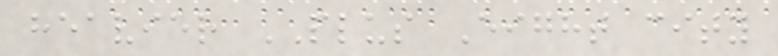heavier PLUS Eight city
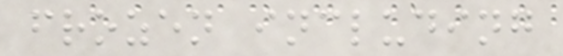frozen including
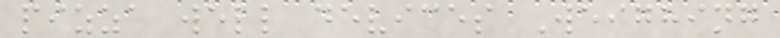pizza well devices Weighing
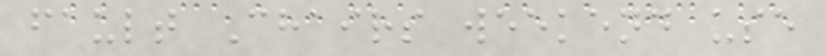fault Chairs weekend use
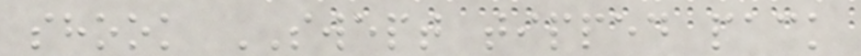shook SWEPT tipped pack
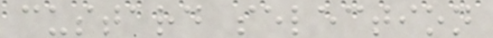custard selection
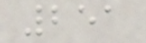251
